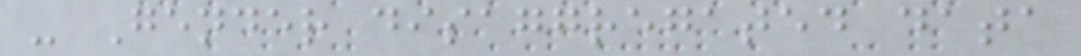- Gender disaggregated data
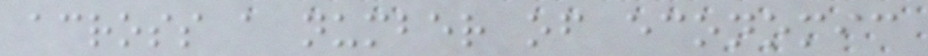across a number of economic
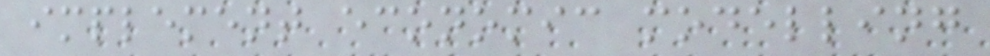implement economic modelling
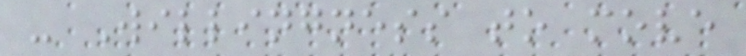- Willingness to move
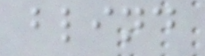blind
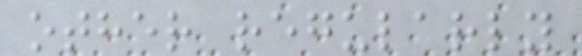other regularly
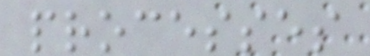processes
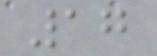17
